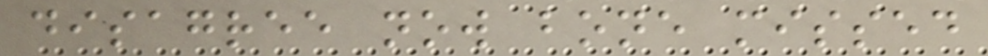disagree now bone missed
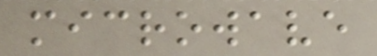microwave
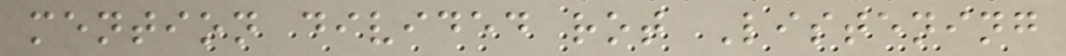mention divided rot Listening
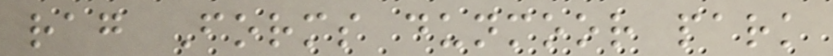rag Forms dunmoor park
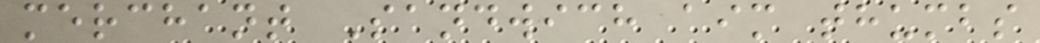merchant Sandwich aim thumbs
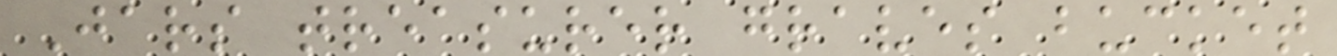Jars treasurer graves bucket
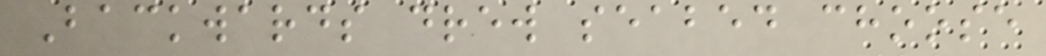Backwards drew seabed choose
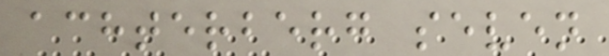achterberg seven
